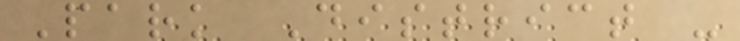Park District -
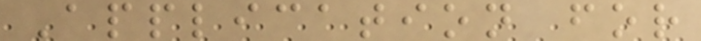Application for
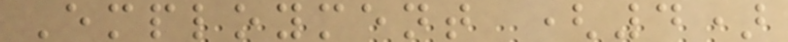Employment (4)
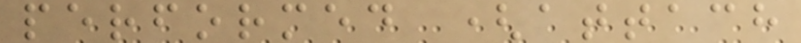performed (attach
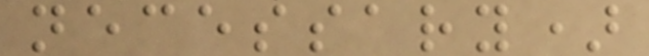necessary)
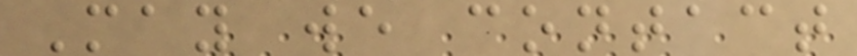May we contact
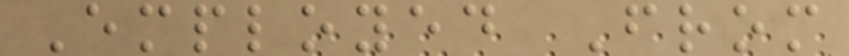Employed From
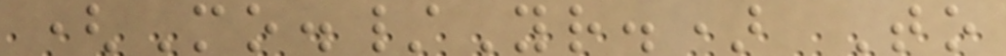(Mo./Yr.) To
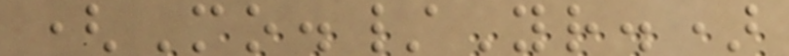(Mo./Yr.)
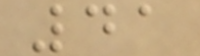41
